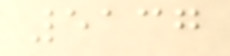5137
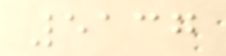5137
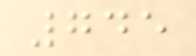745
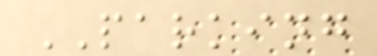PARKING
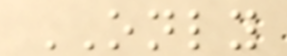ONLY
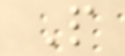P
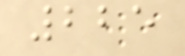225
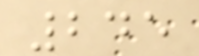245
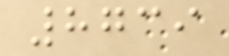8739
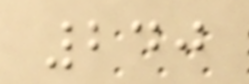240
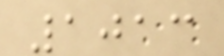1013
